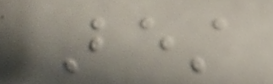Best
